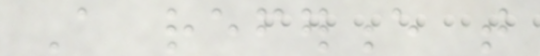A reference that
